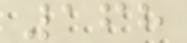168
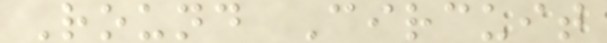Round Circuit
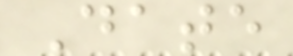Date
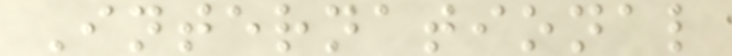International
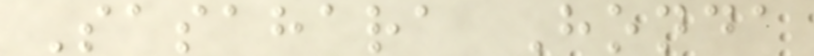Sasahara Honda
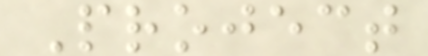Project
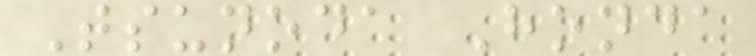Tsunoda Honda
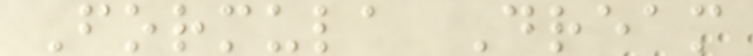Formula Dream
